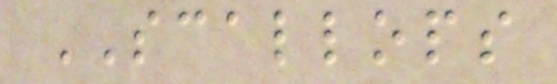SCALLOPS
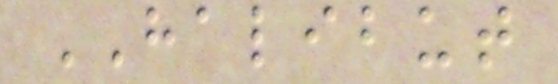HALIBUT
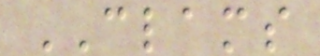CLAMS
